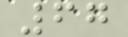67
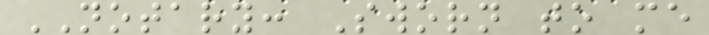NOTARY: Sworn to me
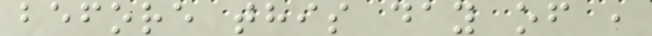before this day of ,
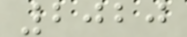2020
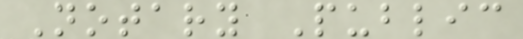Notary Public
